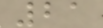21
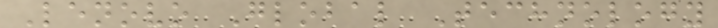Lenovo Global Technology
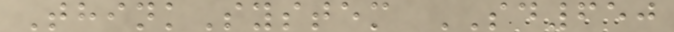ThinkSystem SD650
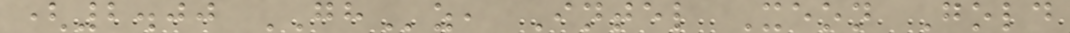(2.00 GHz, Intel Xeon Gold
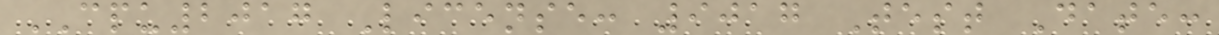CPU2017 License: 9017 Test Date:
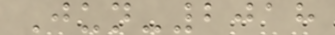Jun-2018
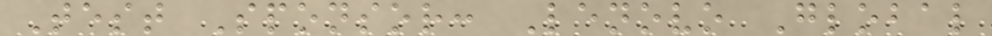Test Sponsor: Lenovo Global
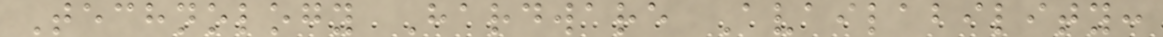Technology Hardware Availability:
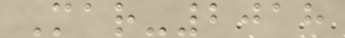Mar-2018
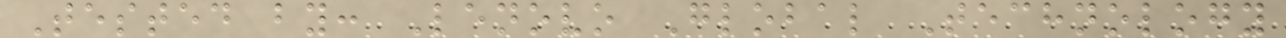Tested by: Lenovo Global Technology
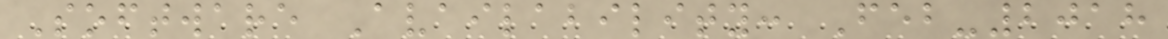Software Availability: Feb-2018
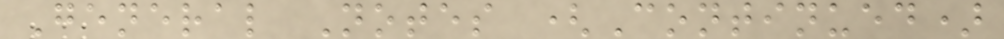General Notes (Continued)
